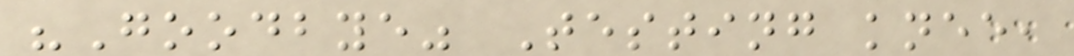"Goodbye" Testing knee,
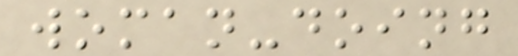woman-doing
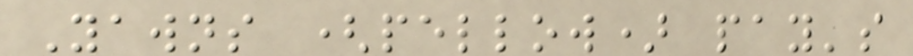Yawns (pellow) pay's
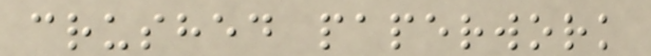crushed paperwork
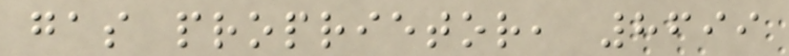gas proprietor, 8699
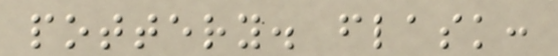pottery. flask:
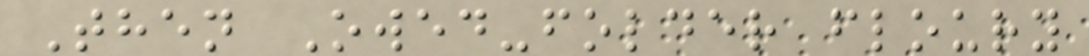Then Owed-folder floury
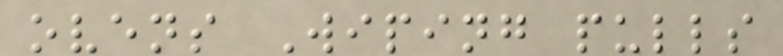ovens Wiping pulls
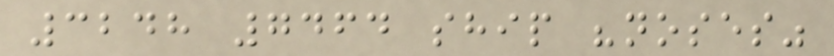3248 7464 ship "noses"
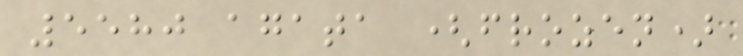5580 agata (frozen)
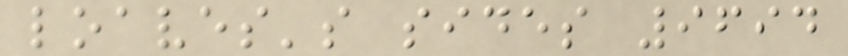loaves's sides 9694
